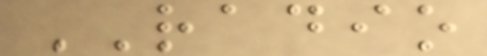RADIO
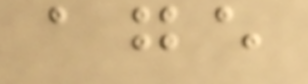age
